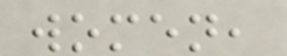women,
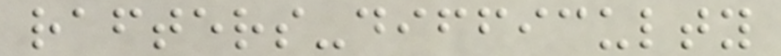rafters-difficulty
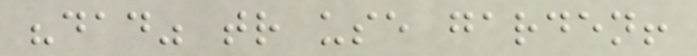"dad" tr use garden!
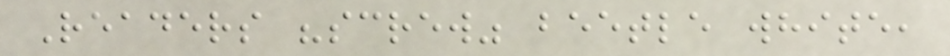Readers "screw" beetle white,
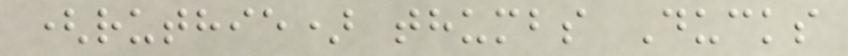(ruthie) thumbs Ducks
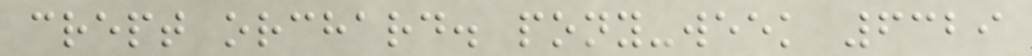crept orchard. pony-week 6329
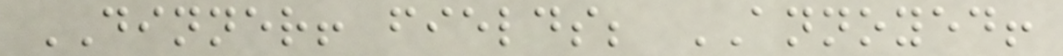DINNER! fields; ANNOYED!
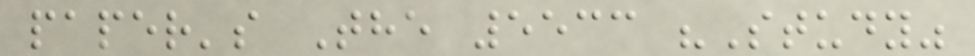paper's The 5533 "Study"
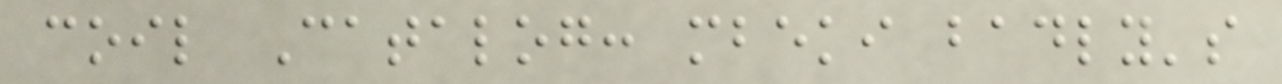coil Catalog: mbeki badly's
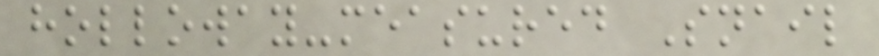holloway-measured Snail
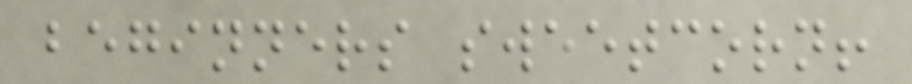beginners sweetcorn!
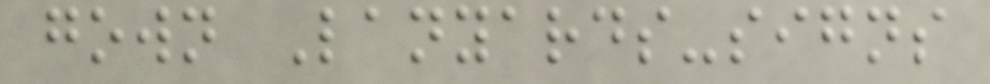gown Lanyards-signs
